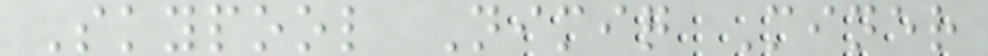Skypool Nimiq Miner
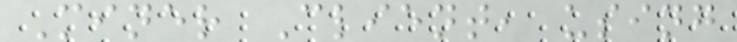Miner Client, using
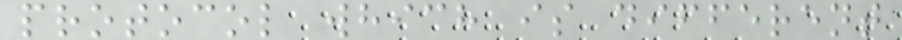protocol which is different
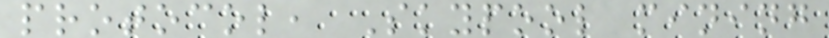protocol, Skypool mining
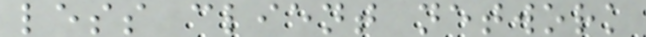less client network
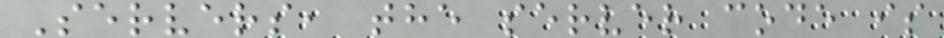Servers, the server code is
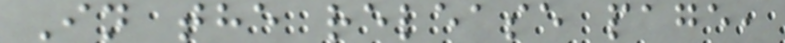In the release page,
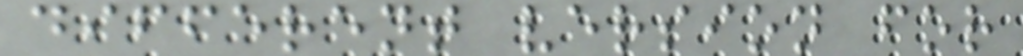different version for
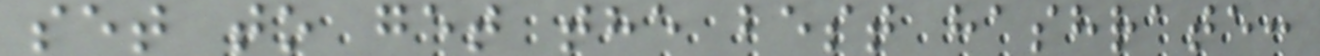set to get the best hashrate:
